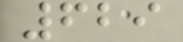629
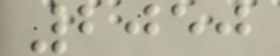2050
